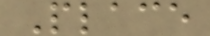Place
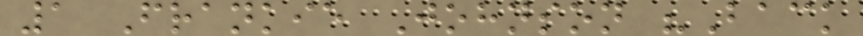1 Frankie Johnson "Back
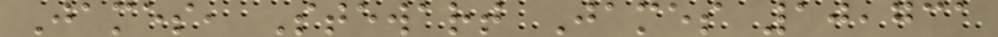James, Stewart James 10,731
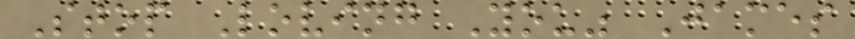Stop Loving You" James
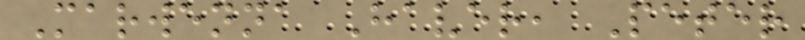Marwenna Haver, Peter
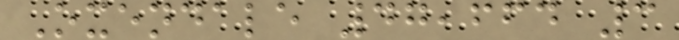Oxendale 47,664 3
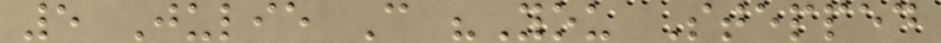5 Julie C "You Stepped
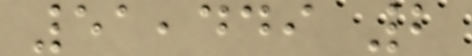51,449 2
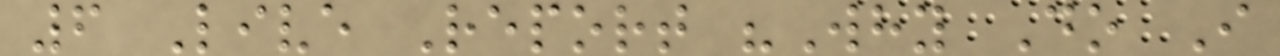6 Live Report "Why Do I
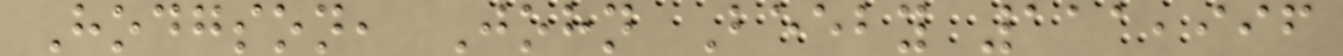Hodgson, John Beeby 111,996
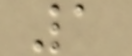1
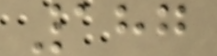187
